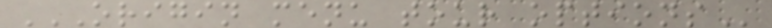ORIGIN MENU TOUR OPTIONS
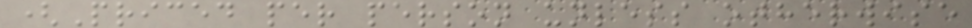(Priced per person unless otherwise
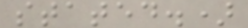stated.)
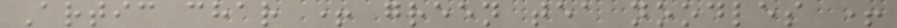Artic char + green tea noodles +
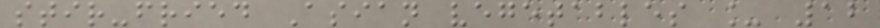stir-fried Asian vegetables _ 12
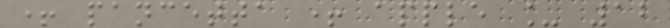+ pancetta + apple _ 12
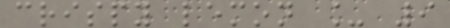crispy lemon _ 9
